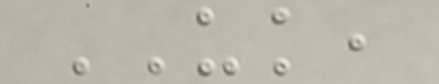UK,
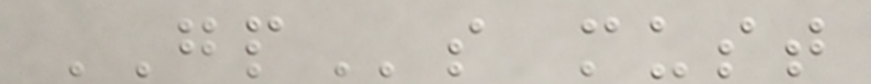GPs must
